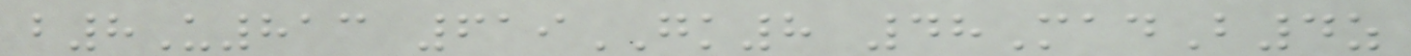b8U813 619GK8 48MadB4z
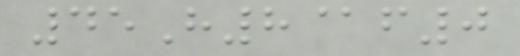45H8@f0
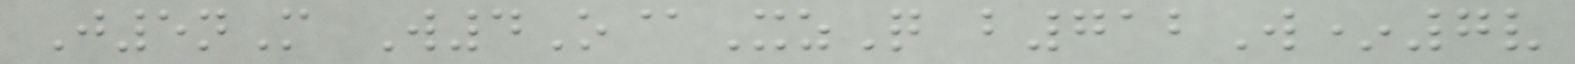J5nM W4O@XzQ b712W*7v
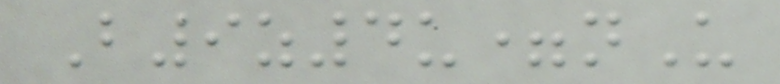B9z4u=nU
